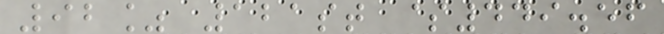92% 121st $449.56
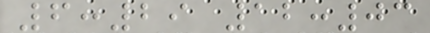6:29 12:03
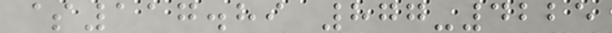$117.89 877-4225
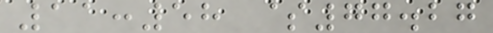11:58 $77.27
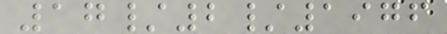17/2/1976
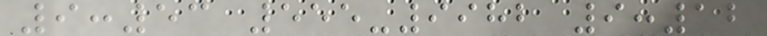9:53 555-9982 9:12
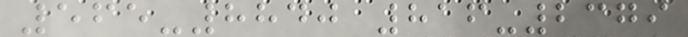565-8840 816-2379
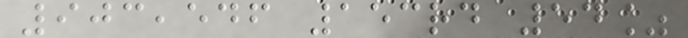903,546 153rd 54%
